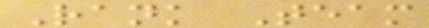Rank Team
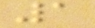1
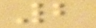2
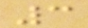3
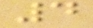4
